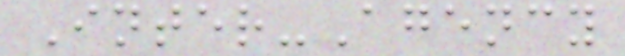Inter-Agency
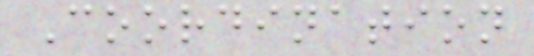Coordination
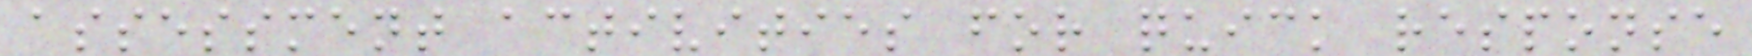assessment activities for quick response
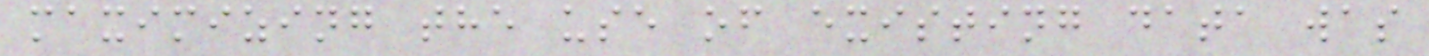maximizing the use of existing data was
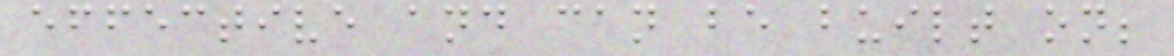effective and can be built on;
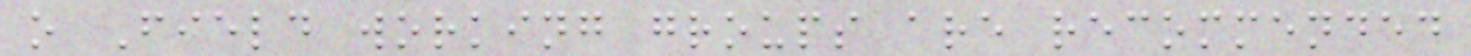o Field working groups are recommended
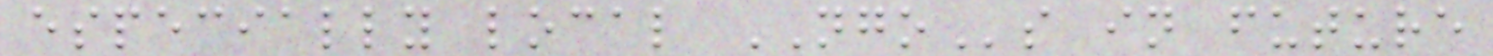especially local NGOs in future
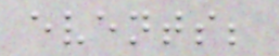events;
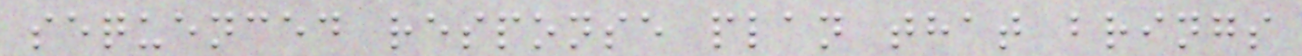sequenced response plan that brings
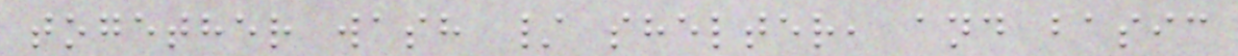together wash / shelter, and basic
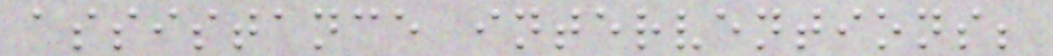assistance interventions;
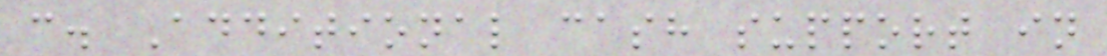c. Additional cash support in
